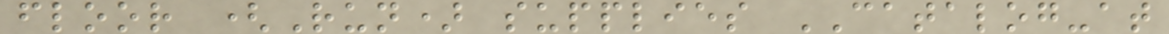floor (Run) supplies CATALOG-at
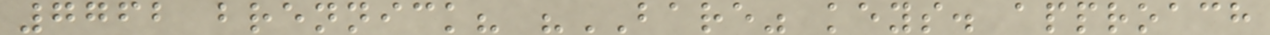7762 brennick? "BARE" keys. approach
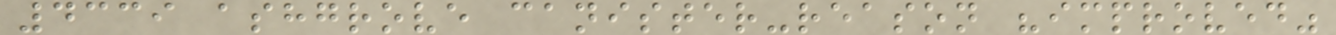4339 ashgrove canister-reason "improved"
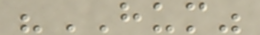"HUM"
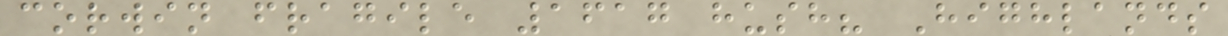corwin fragile 1617 hush? Highlands
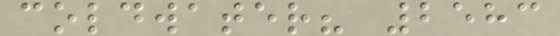coldwater? 2583
